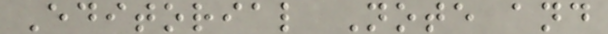Editorial Note and
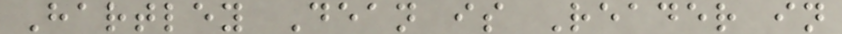Hartley Dean is Reader in
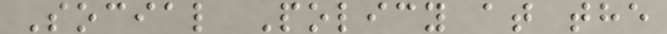Social Policy at the
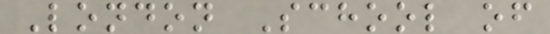London School of
